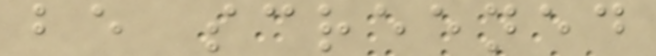be screened
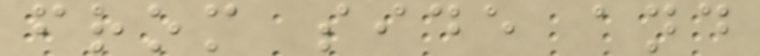from side and
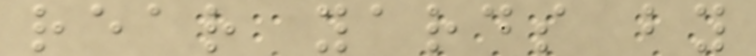rear yards by
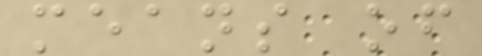means of
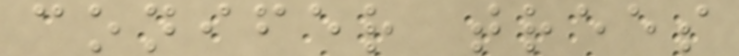conifer trees
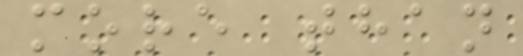more than
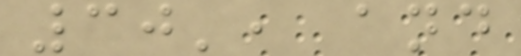30', and
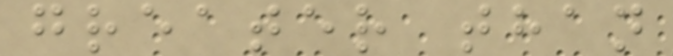greater than
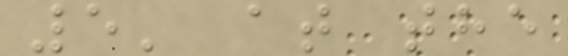5' at the
